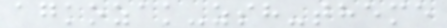agkozak-zsh-theme
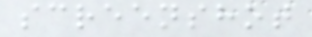screenshot
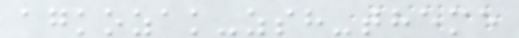agkozak-zsh-theme
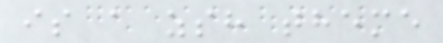is a zsh theme
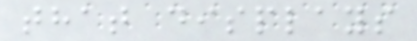that displays
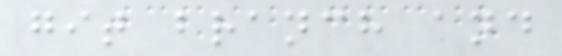git branch and
